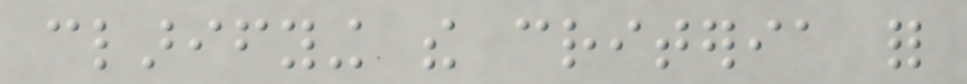clarifying the criteria for
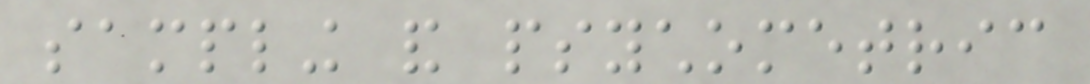sampling and psychometric
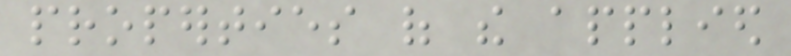properties of the applied
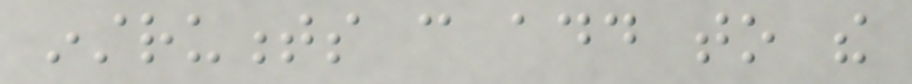instruments can add to the
